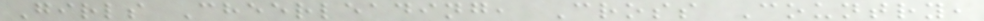Girls Cheerleading, Cross Country,
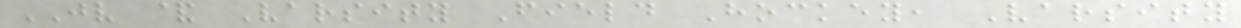JV & Varsity Field Hockey, Varsity
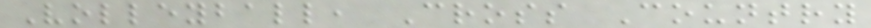Volleyball, Cross Country
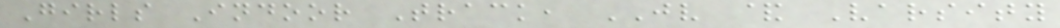Girls Indoor Track, JV & Varsity
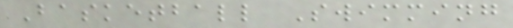Basketball Swimming
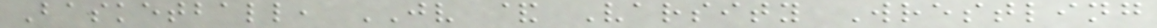Basketball, JV & Varsity Wrestling
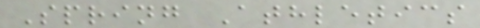Spring Athletics
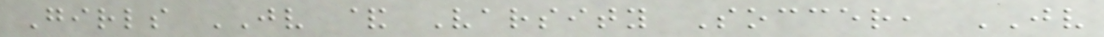Girls JV & Varsity Soccer, JV
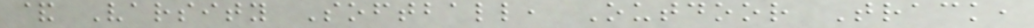& Varsity Softball, Outdoor Track,
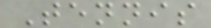Tennis
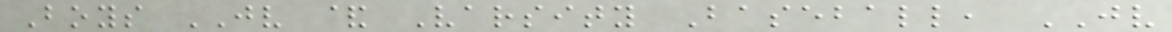Boys JV & Varsity Baseball, JV
